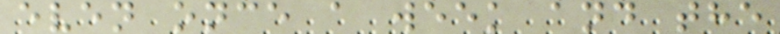even once a week and the
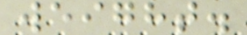weight.
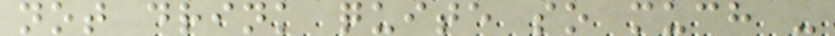not drink quite so much -
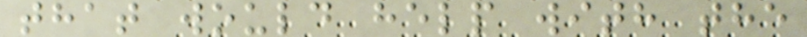that would help with the
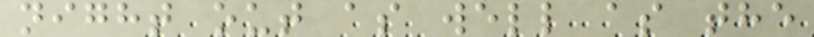night out as well as the
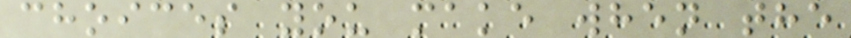choices you make when the
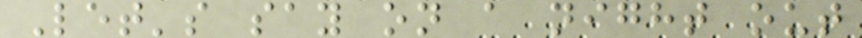Let's say on a night out
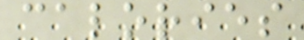calories
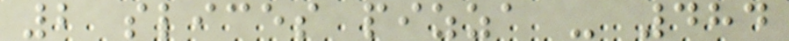2 slices pizza - 484
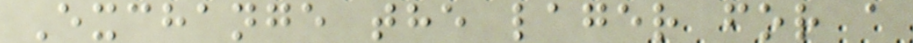Exchange the lager for a
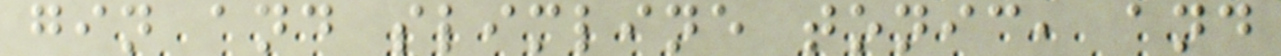gin and slimline tonic, and
